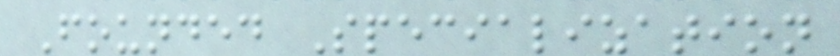Founded Specialization
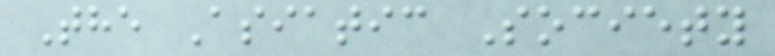The Asiatic Society
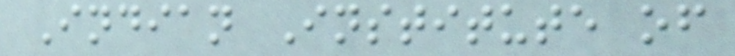Indian Institute of
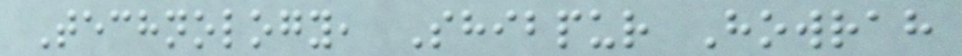Technology, Shibpur Howrah
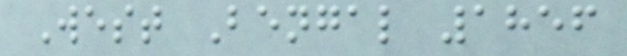West Bengal 1856
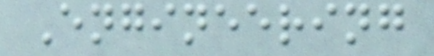Engineering
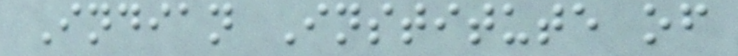Indian Institute of
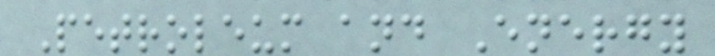Petroleum and Energy
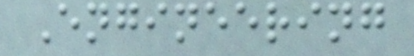Engineering
